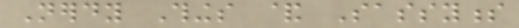Nerdy Things & Sassyness
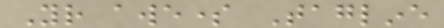Your awesome Tagline
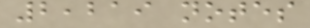2,219 notes
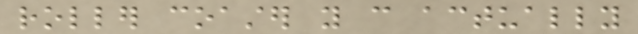roller coaster you can actually
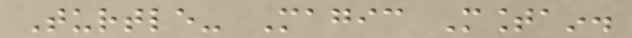Turtle- Magic Mountain.
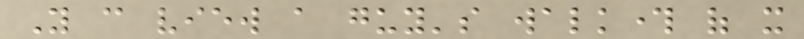You can view a guy's walkthrough of it
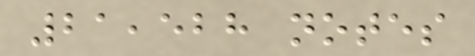21,528 notes
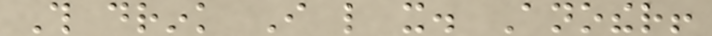This drink I like it. Another!
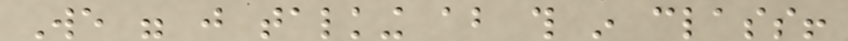We were just talking about this in class!
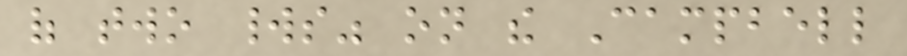of two worlds" on the Campbell
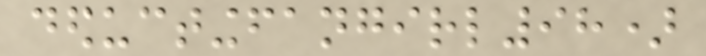deductingfangirl98)
